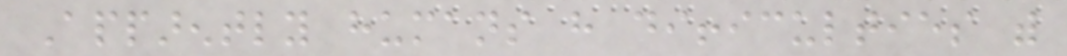Apparently humans have difficulties with
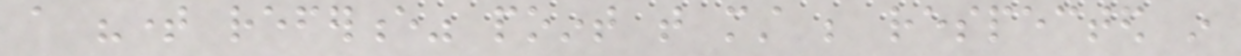a "time reference" point that must be respected in
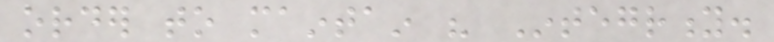order to maintain his Integrity.
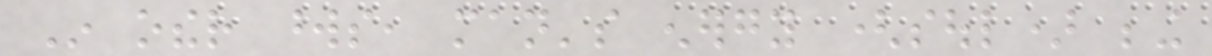In other words, man's energy (soul) being
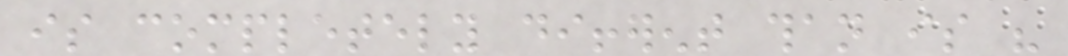is completely different than is his
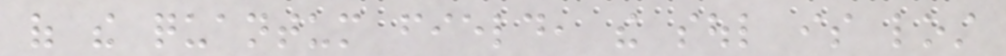of the quantum field, the soul is lost
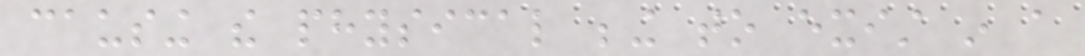causing the physical being to exist in a
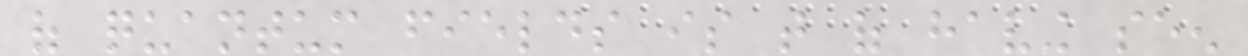of quantum fields is that of having seen
